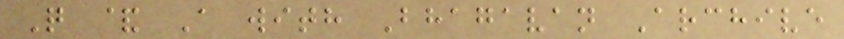Q & A with Bhagavan Archive
